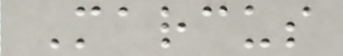Marcus
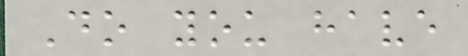Do you have
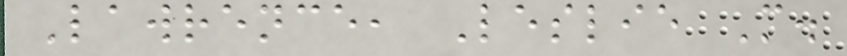Lawrence, Leslie M.
